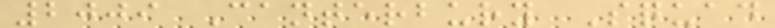2009 Canterbury Squad
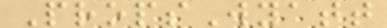PropsWyatt
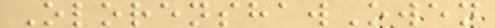OlorenshawOwen
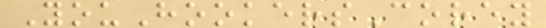YouHookersCorey
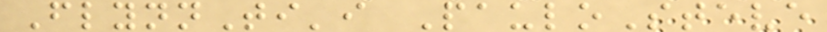FlynnTi'i PauloSteve
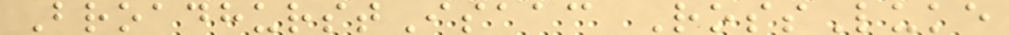BroadhurstIsaac RossLuke
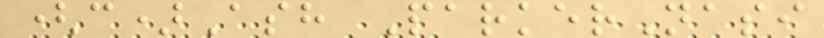(c)Ash ParkerNasi
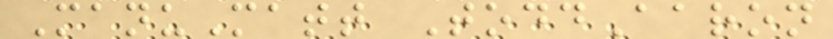ManuMatt ToddAaron
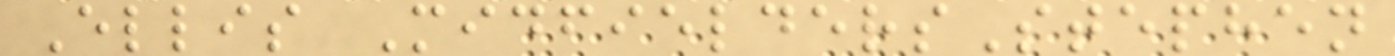Ellis MidfieldersStephen
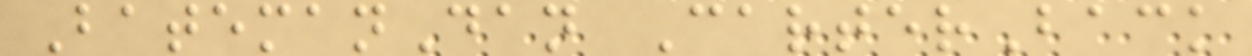BatemanDan CarterBack
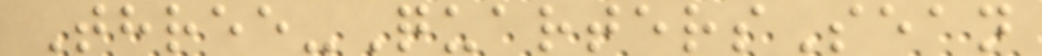Three-QuartersSean
